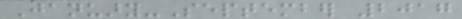January-September 2017
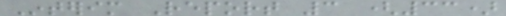Interim Report 3 (33)
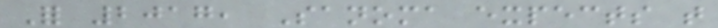For 2017, Sanoma expects that
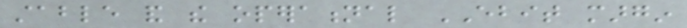stable and the operational EBIT margin
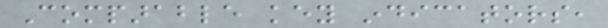Comparable key indicators,
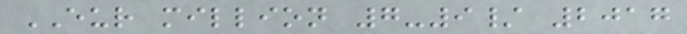EUR million 7-9/ 2017
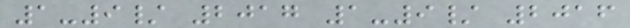1-9/ 2017 1-9/ 2016
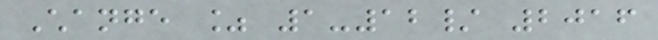Change % 1-12/ 2016
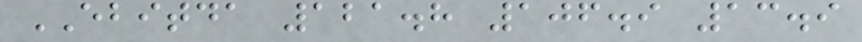EBITDA 121.8 106.9 13.9
